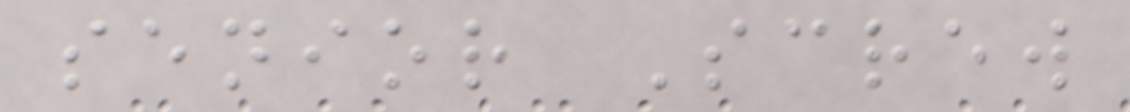senior Screw
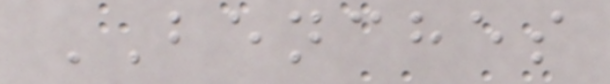BENCHES
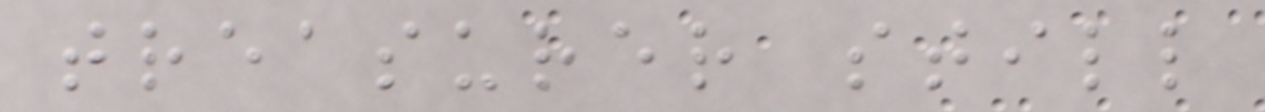treasurer still
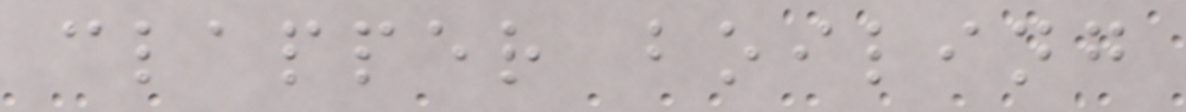clapper boiling
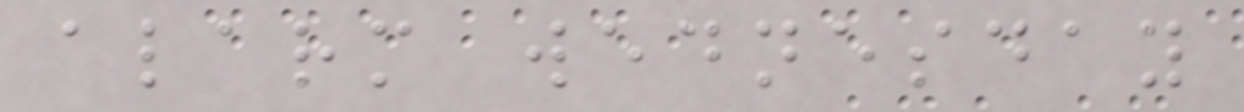alarm wednesday
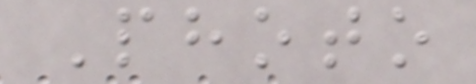Photo
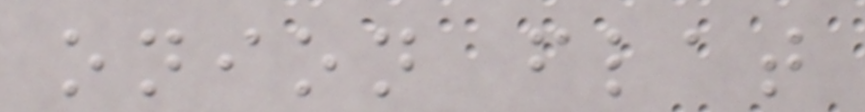onion flat
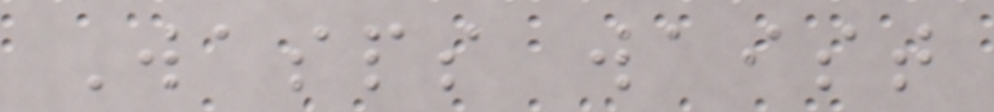Wasps waist
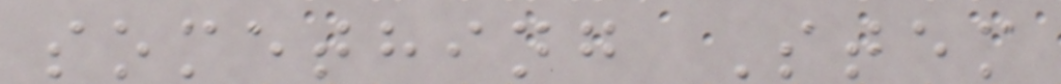something Stem
